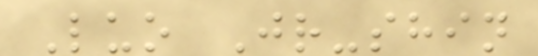Luo Jr-shin
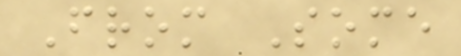From Some
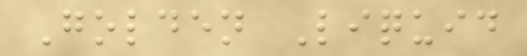Golden Liquid
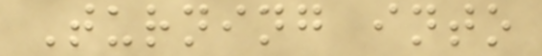Turning into
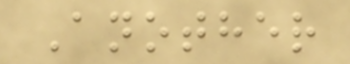Another
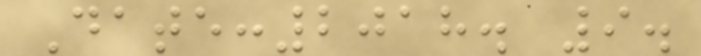Date:2018. 9.
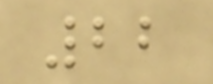22
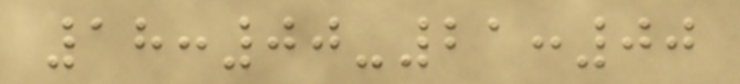18:00-21:00
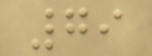79
